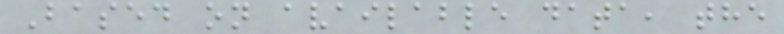Based on available data, the
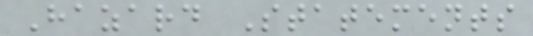Hazard Statements
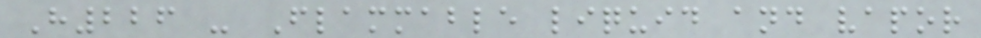H226 - Flammable liquid and vapor
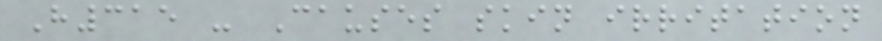H315 - Causes skin irritation
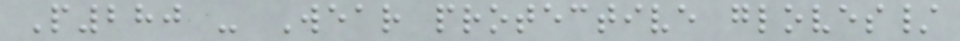P280 - Wear protective gloves/
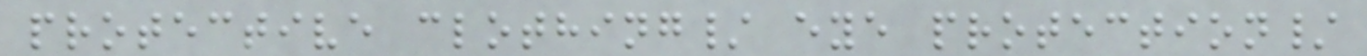protective clothing/ eye protection/
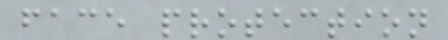face protection
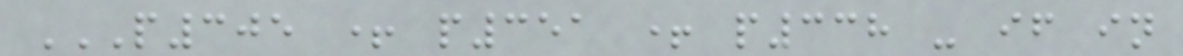P305 + P351 + P338 - IF IN
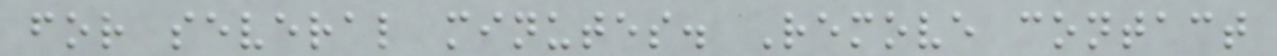for several minutes. Remove contact
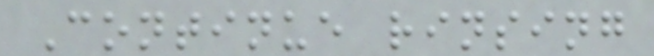Continue rinsing
